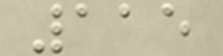115
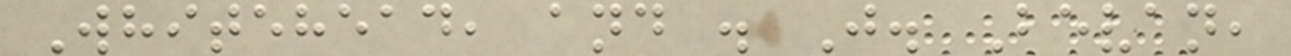Whitehead, and . J. Bevan,
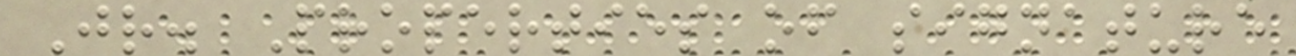Jr. Properties of signature
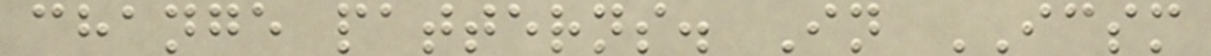change patterns. In ICSM
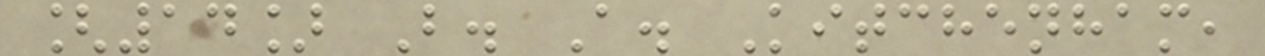[14] B. A. Kitchenham,
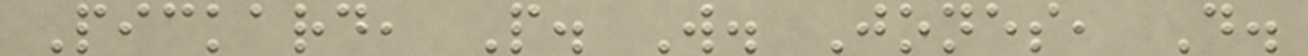Pickard, P. W. Jones, D.
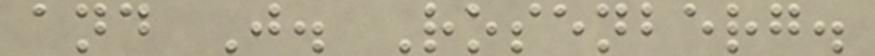and J. Rosenberg.
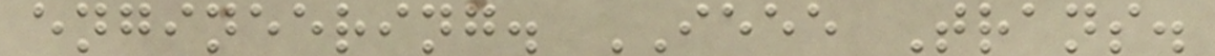engineering. IEEE Trans.
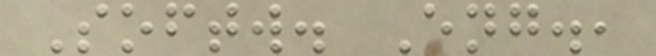Softw. Eng.,
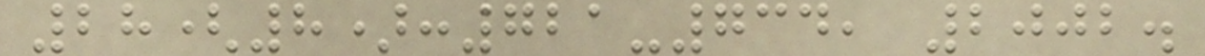28(8):721-734, 2002.
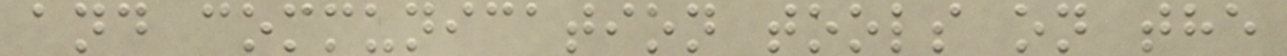and communication tools on the
